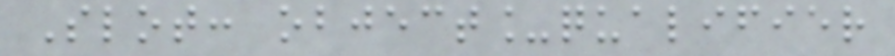Slot: object_qualifier
